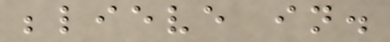believe in.
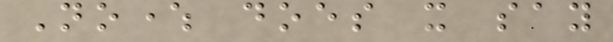Nowhere does it say
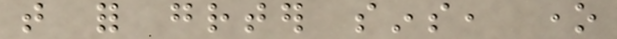that for greater sins, one
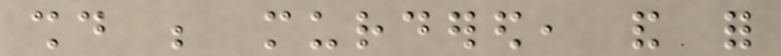should be murdered, and for
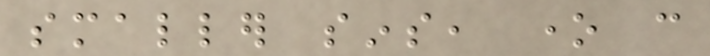smaller sins, one can
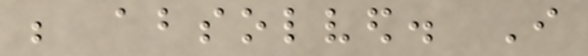be absolved. I
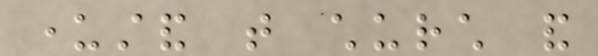understand that church and
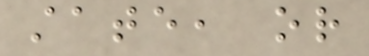state, or
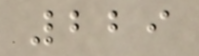229
